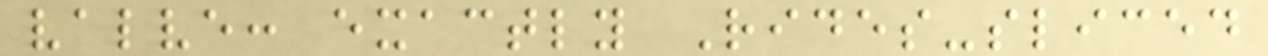valve: exactly Rides-sliced
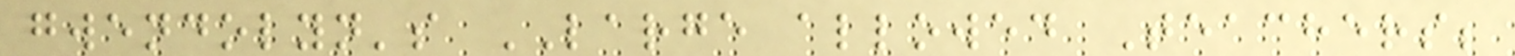gwendolyn's LARGE allowed Teachers;
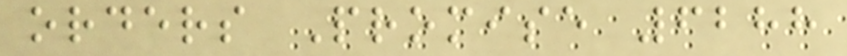orders Promise 6288
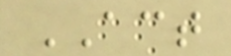ACT
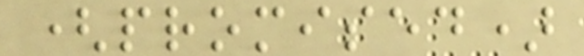(promised)
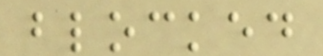blocked
